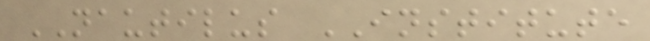NAUTILUS INSTITUTE
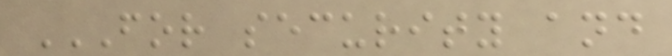FOR SECURITY AND
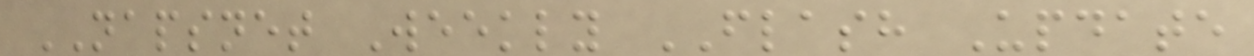NAPSNET Weekly FLASH Update
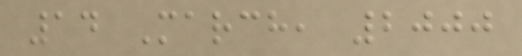14 March, 2000
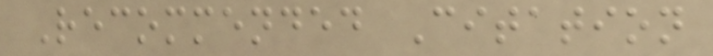Recommended Citation
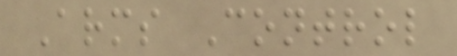Arms Control
